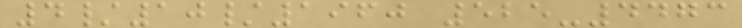4/10/1960 525-4473
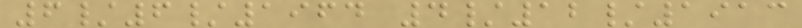6/6/1964 4/12/1913
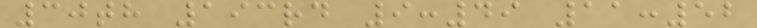30th 193rd 9:49 11:52
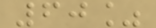60%
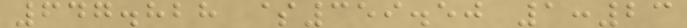647.828 $359.50 1:23
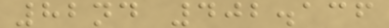82nd 402.136
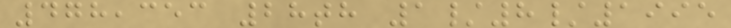478,353 28th 1/8/1995
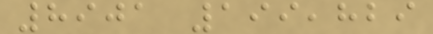8901 199,829
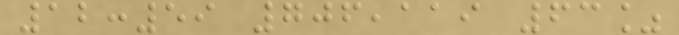12:59 706,119 63%
